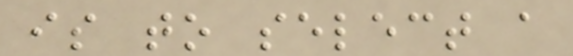is to select a
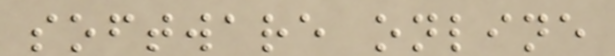software online
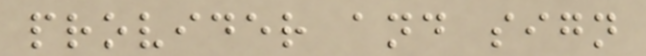provider and sign
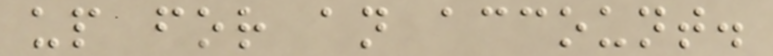up for an account.
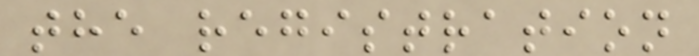the registration
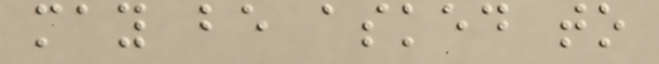may be asked to
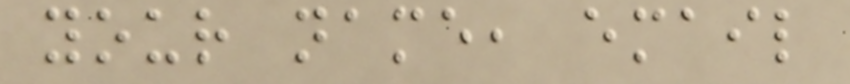your name, email
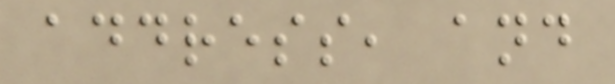address, and
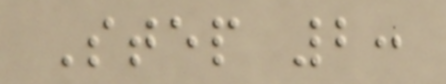Step 2:
